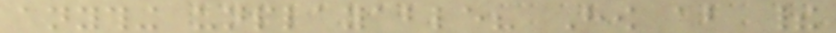anything unplayable? How about their
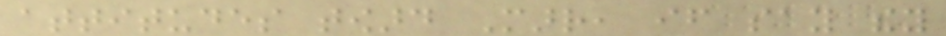attitudes toward Marr, if say they
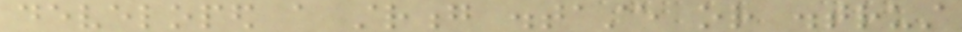developed a strong distaste or distrust
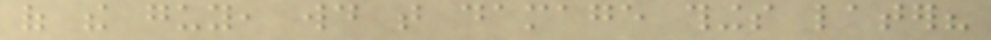of the guy, would that damage things later?
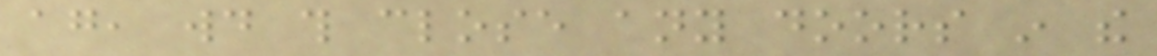again, would this close any doors in the
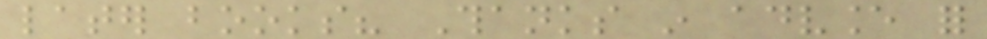later books? Thanks in advance for
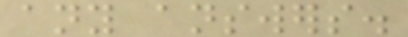any answers.
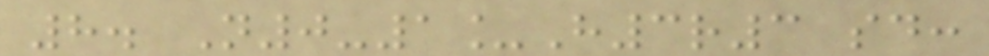8. N0-1_H3r3 said:
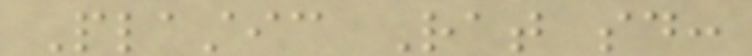Plastic Rat said:
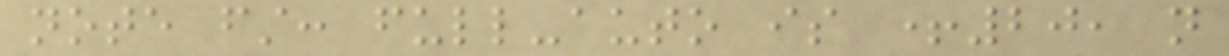note first: full-auto is +20, not
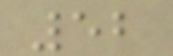52
